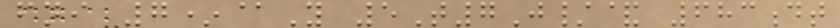fni 7*@Y 5T7J/& 683dt
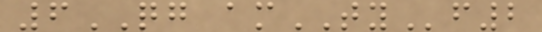6QG amTYf2
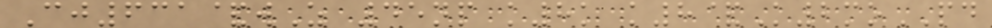Cj631&wZ 45np k8k k8&K2moPD
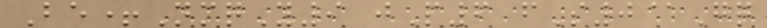Be+NmqY9 jP6 fS0@Gq
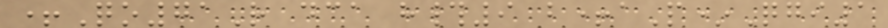+Qo71R dca h#9 b+aP*Qgi1
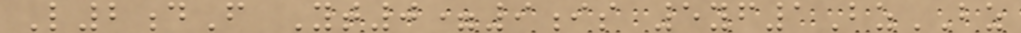L2dF Yt0=9is 5yf1BzBZ
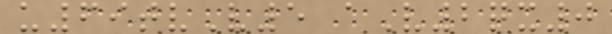u69tvV5 aV2qx0
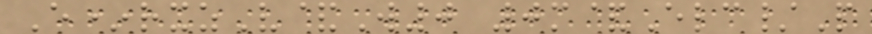E*rxzV&W0 0m&Elc/P
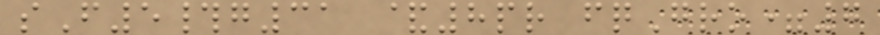sF5#g31 &8pr fqGro=7
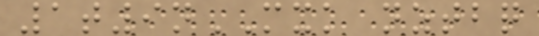1t9nMXK nztbq
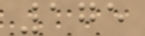175
